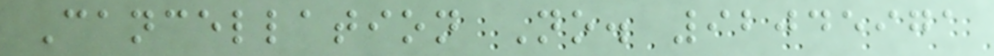Cancellation No. 92045971
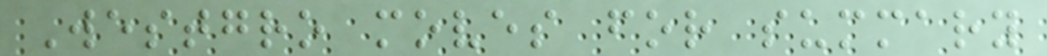Westgro moves for summary
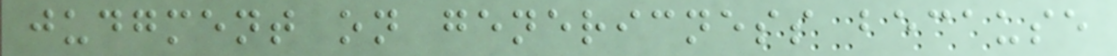judgment on genericness because
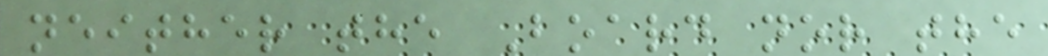neither the Board nor the
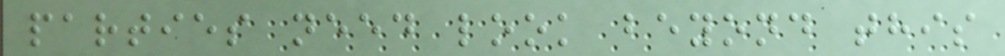parties need look beyond this
